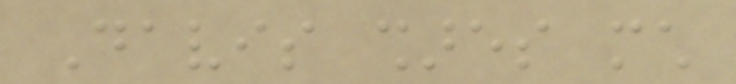Davis shares much
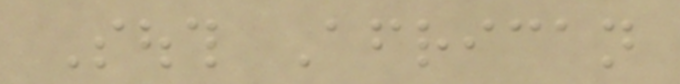South African
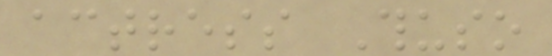actress Thuso
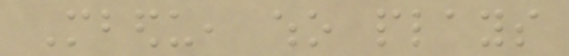Mbedu, who plays
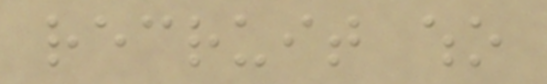recruit who
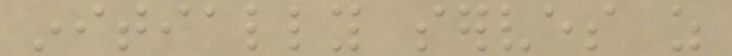initially serves as
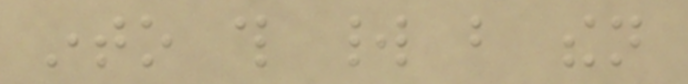into this world but then
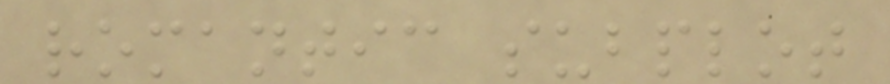romantic subplot
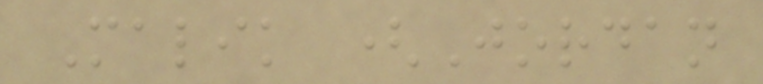Malik (Jordan
